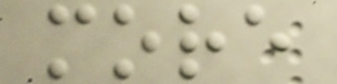more
